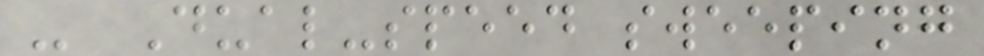- Dual-speed sweeping
